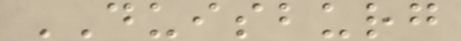DUISBURG
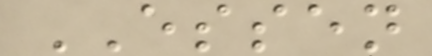ESSEN
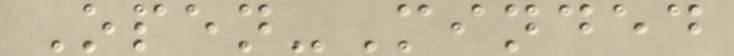Open-Minded
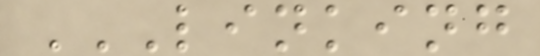LINKING
